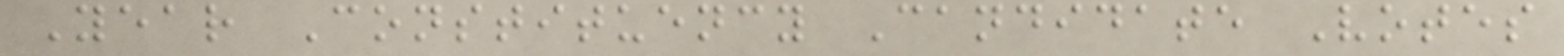Year Constituency Candidate Votes
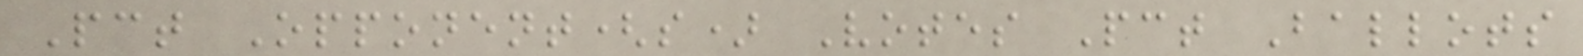Pct Opponent(s) Votes Pct Ballots
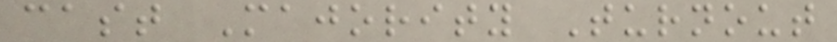cast Majority Turnout
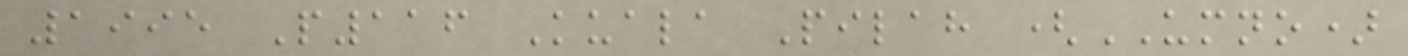1995 P116 Kuala Pilah (UMNO)
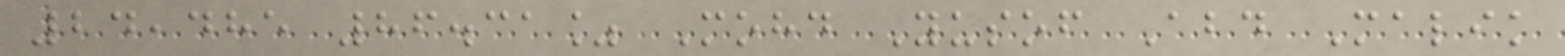24,485 86.31% Mohd Yusof Abd Malik
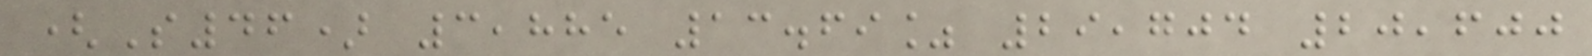(S46) 3,885 13.69% 29,704 20,600
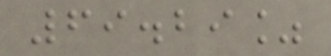69.29%
